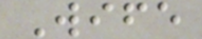Wife
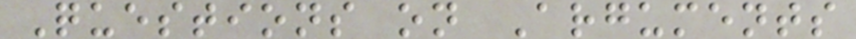Questions on Arguments
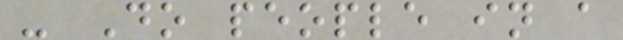- Do people in a
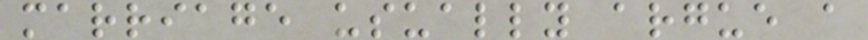marriage usually argue a
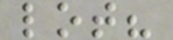lot?
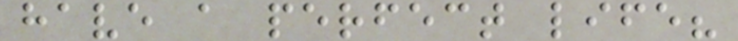have a perfect life?
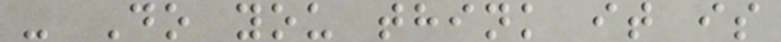- Do you think it is
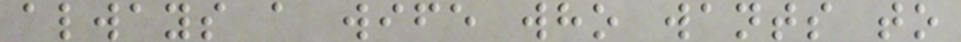always a wife who wants to
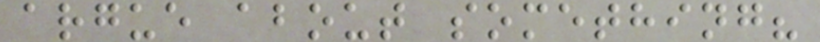argue about something?
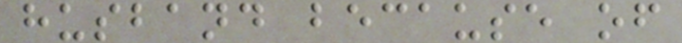husband because of
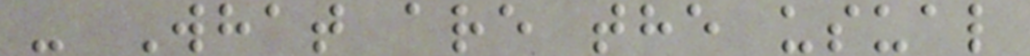- What are the usual
